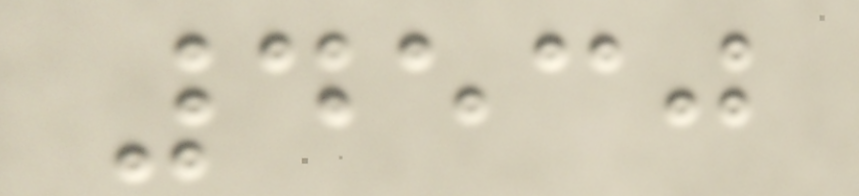4530
